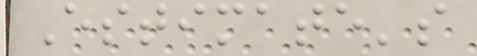Estimate's
